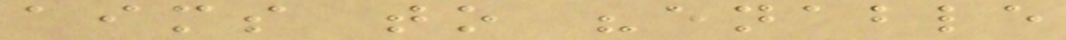aims to "enable
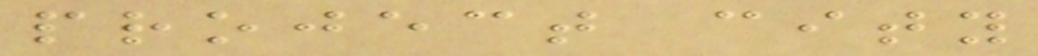project city
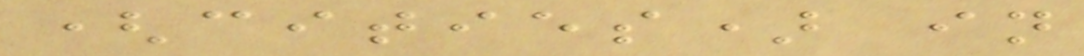(cities) in
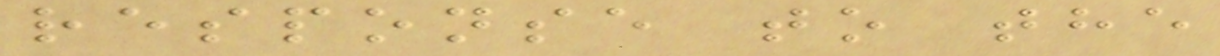response to the
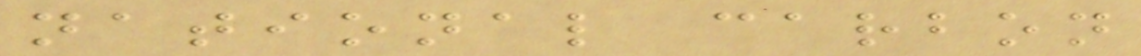national carbon
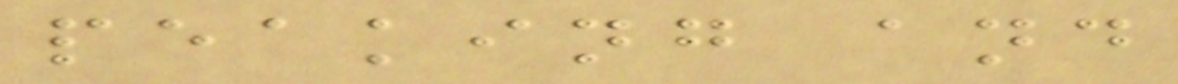peaking and
